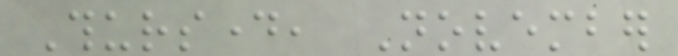Thursday, November
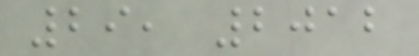29, 2012
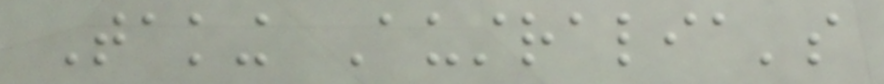Taking Australia's
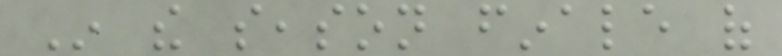In the season finale of
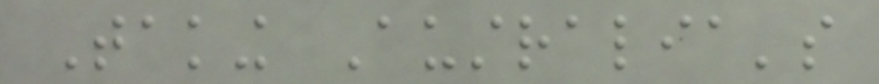Taking Australia's
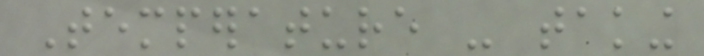Temperature - taking
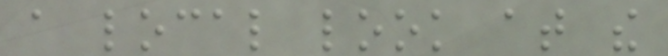a local look at the
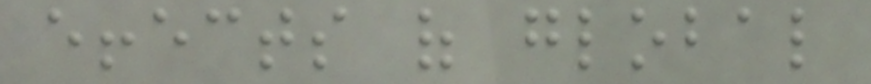effects of global
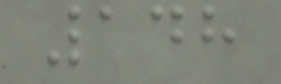148
